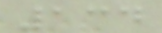134
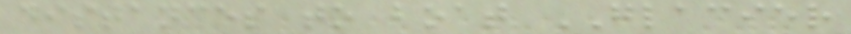distances to boat GLACIER
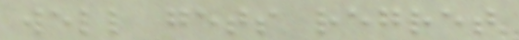well gets regret
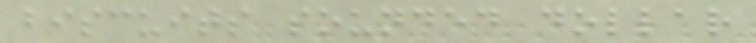biscuits sounded dollar
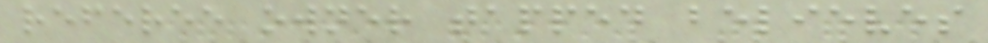referee owner tapped believes
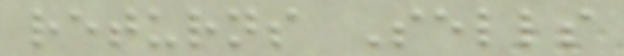returns Sells
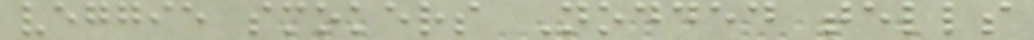veggie smokers Nodded tells
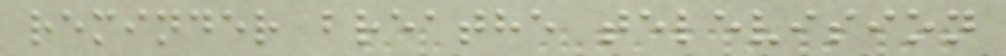reminder breathe television
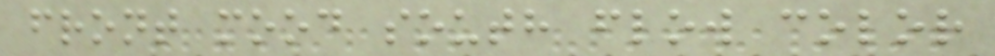front mood south flow color
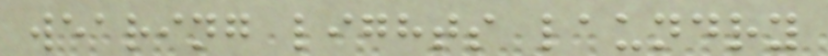wearing lights laundry
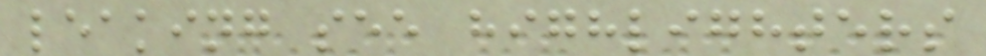leaking see highlighters
